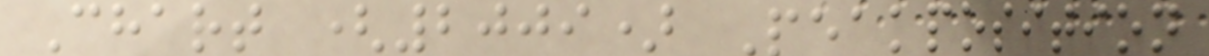Chart (2009) Peakposition
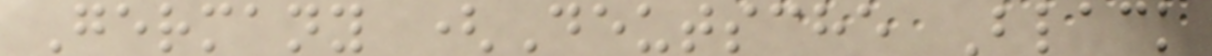Germany (Deutsche Black
